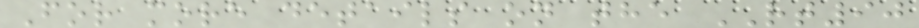For more details on the RT90
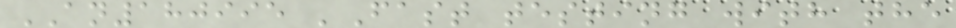AN180995 'Fast testing with the
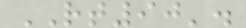RT90'.
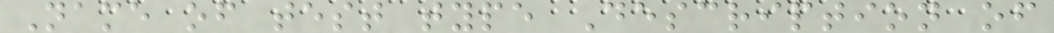Name of test type Description of
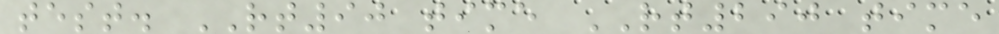test. RT90 time RT290 time
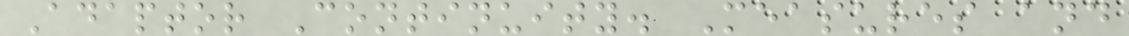Adaptor Continuity. Measures and
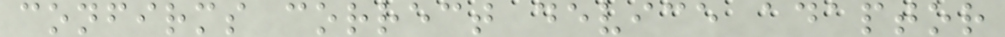confirms correct device adaptor
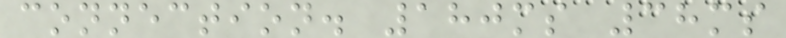connection. 180ms 38ms
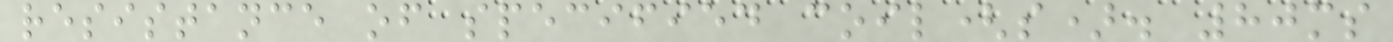resistance of specified coil(s). 80ms
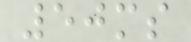50ms
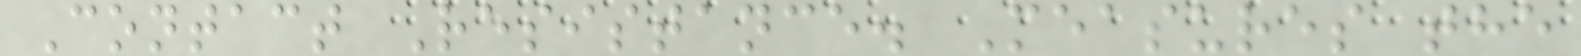Contact Resistance. Measures the
